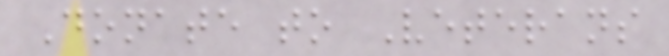Donate to Veterans
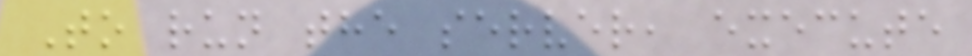To run the server, execute
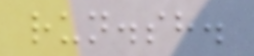run.sh.
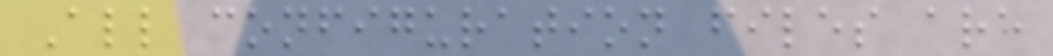All configuration files are
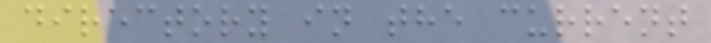directory in the current
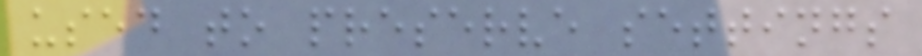used to preserve settings
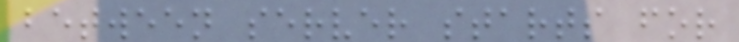between server starts for
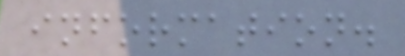information.
